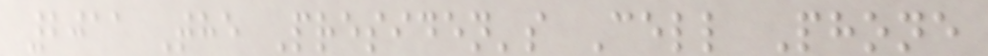2011 The Presiden's Cell Phone
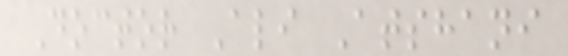Doctor Ali Atshani
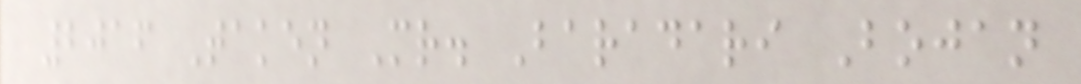2016 Taken Mr. Baradari Bojan
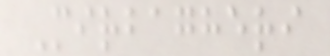Mirbagheri
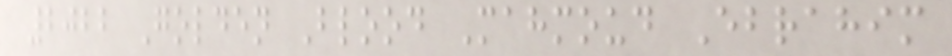2022 Golden Blood Mahmoud Ebrahim
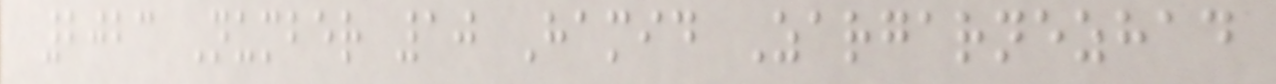2023 Number 10 Hamid Zargarnezhad
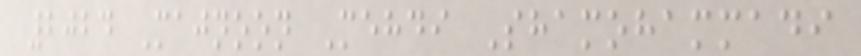2024 Majnoon Mehdi Shamohammadi
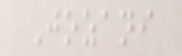Jozani
